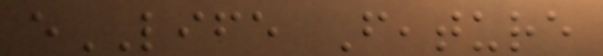eLIFE Feature
